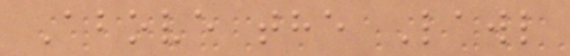Above the Lawl
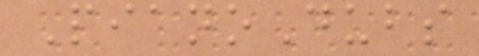PianoDubs
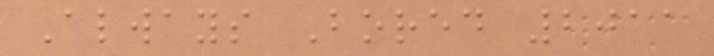Always Bored 2011
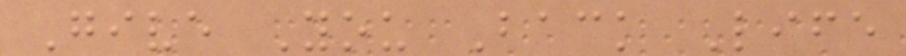Give You Back Life
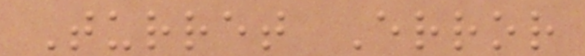Turret Error
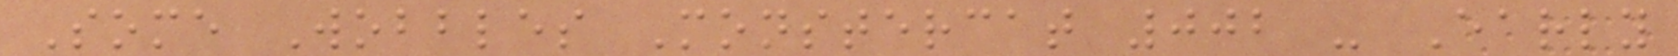Some Wobbles Monstercat 002 - Early
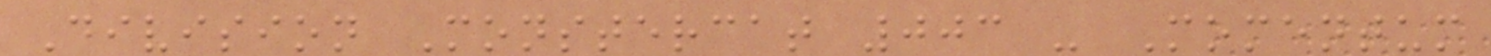Division Monstercat 003 - Momentum
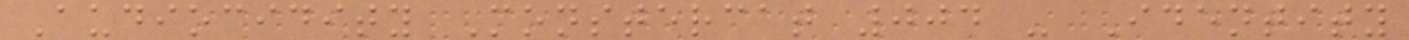Audiocidity Monstercat 004 - Identity
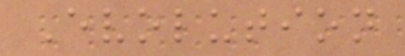Evolution
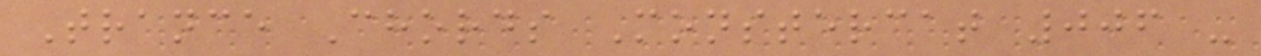Trance Chords Monstercat 006 -
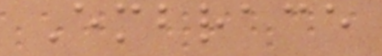Embrace
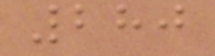280
